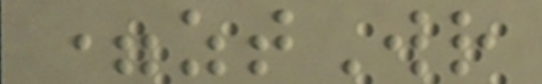=ztWr
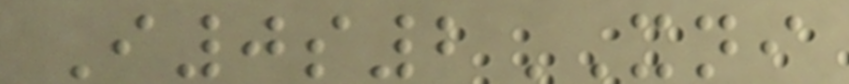I0s2XNI
